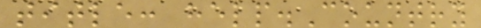title: help.Country
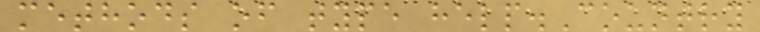methods of type help.Country
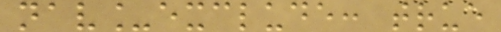nav_exclude: true
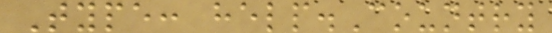Type: help.Country
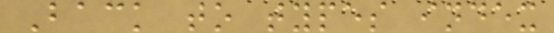Back to types index
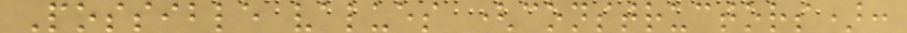Possible values (constructors):
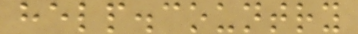help.country
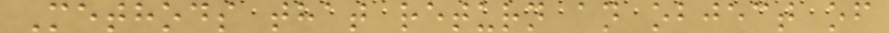Methods that return an object of
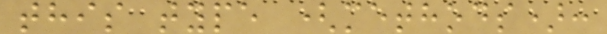this type (methods):
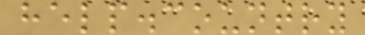help.country
